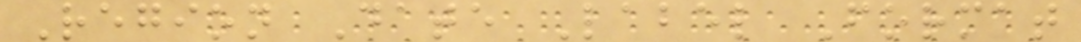Region Date Label Format
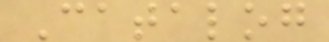Catalog
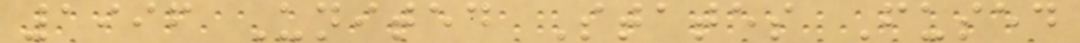1996 United States Fused
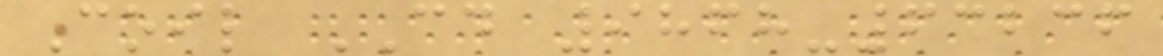Coil CD 9868-63236
